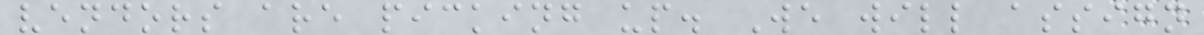vendors are picking up. We will assign
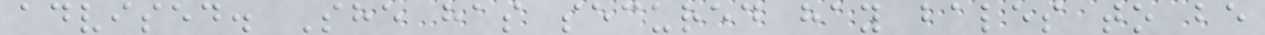advised. She has secured hay bales to be
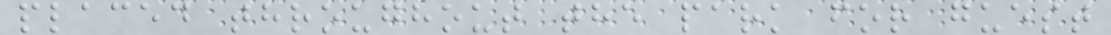placed throughout the park for guest
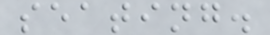seating.
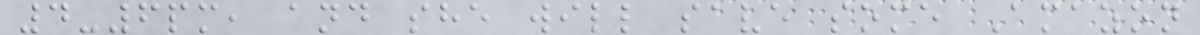4-6pm, and she will save some Amazon
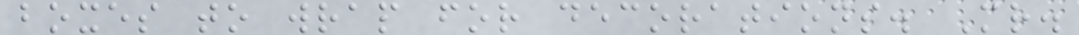boxes to wrap for decorations. Mr.
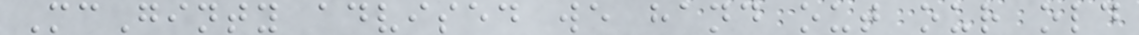McGinty advised we hand out our old
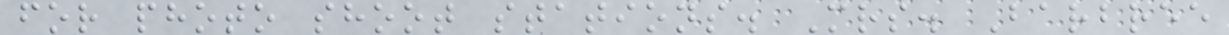for photo shoot stations. Mrs. Barbree
